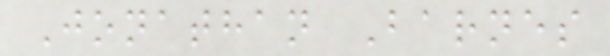Jonathan Barnes
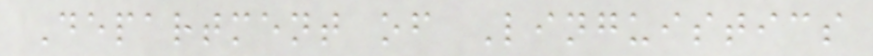Department of Linguistics
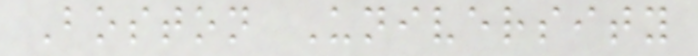Boston University
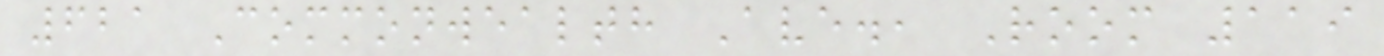621 Commonwealth Ave., Room 119
